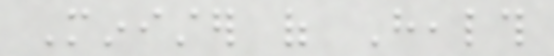Minister of Health
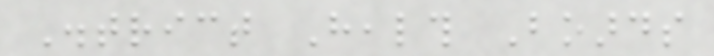District Health Boards
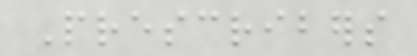Prescribers
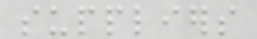suppliers
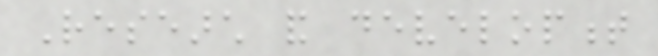Research and development
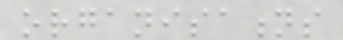organisations
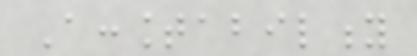Accountability
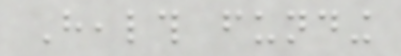Health funding
